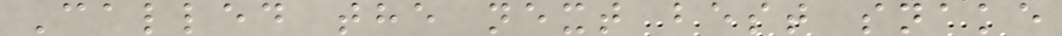Called the next best snake
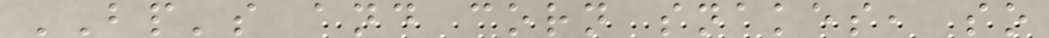BP's and corn snakes, so
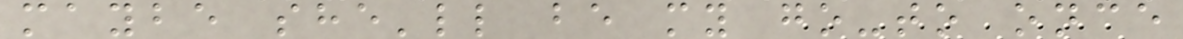maybe she'll be my go-to once
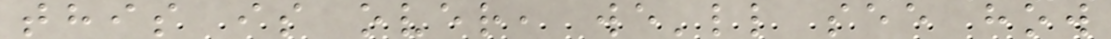this is over, we'll see how
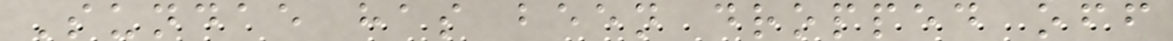Sundae has been dropped off
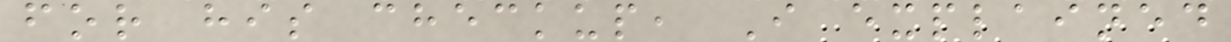for his checkup, I explained
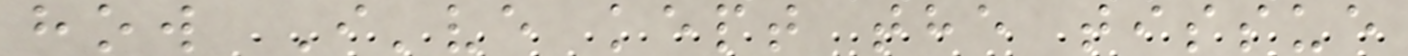how I've kept the tissue
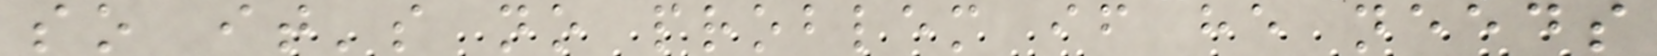so it's no problem if he needs
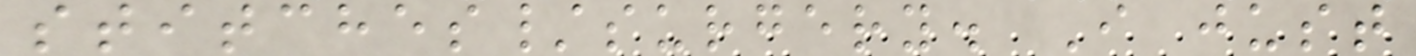stitches/surgery. I just
